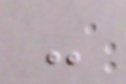-
